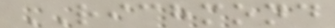RICHMOND
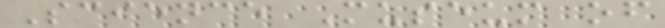Science Museum of
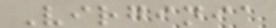Virginia
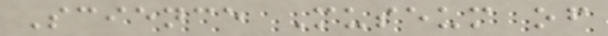Science Museum of
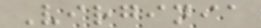Virginia
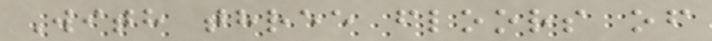With three floors of
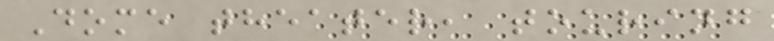Dome theater, touring
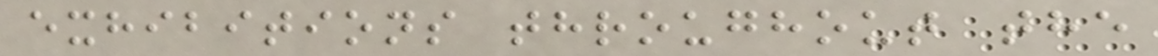exhibitions throughout the
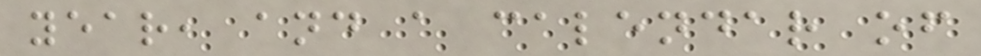year, and a calendar of
